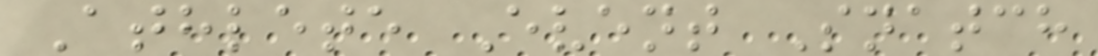Athlete Event Snatch
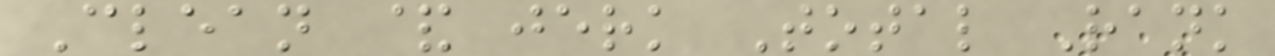Clean & jerk Total Rank
